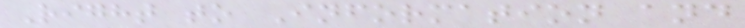Right to Information and
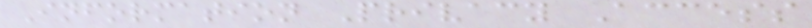Information Privacy Access
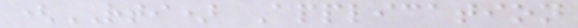(RTI) Application
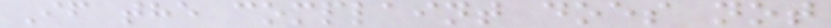If the complaint does not
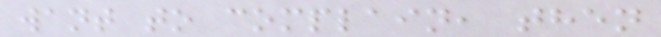want to complain, then
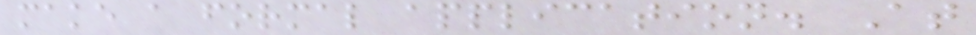make a formal application. At
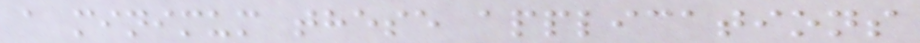a minimum these applications
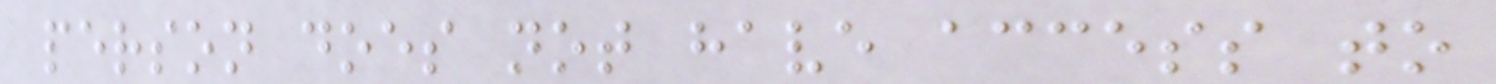person does not have access to
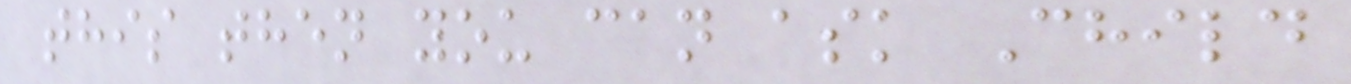this then you can ask Child
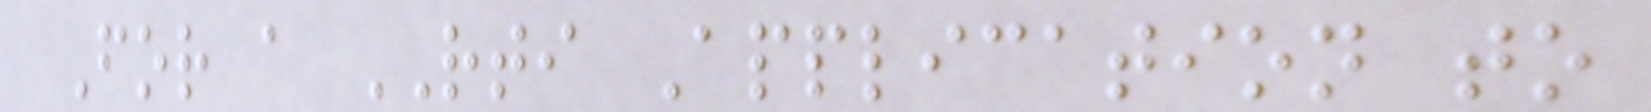For a RTI Application to
